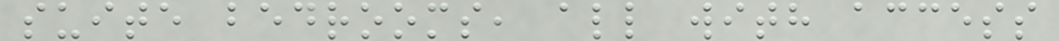suite bedrooms, all with access
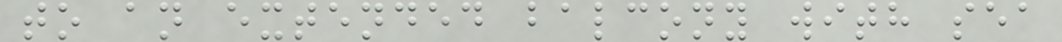to an extended balcony with sea
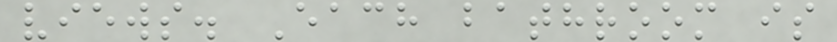views. Each bathroom is
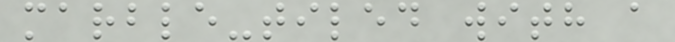marble-tiled with a
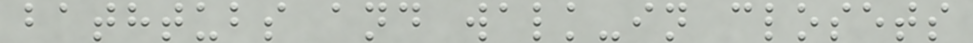bathtubs and walk-in closets
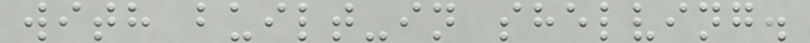with built-in shelving.
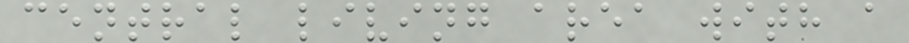central living area with a
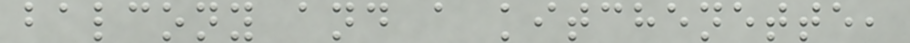balcony and a kitchenette,
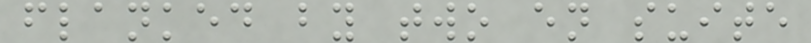flanked by two en suite
